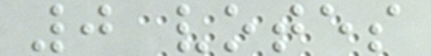0 votes
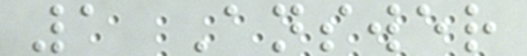1 Answer
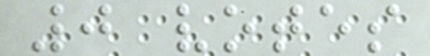0 votes
